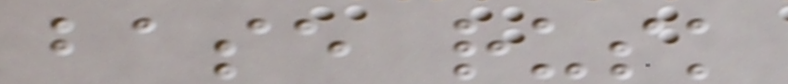base rusk
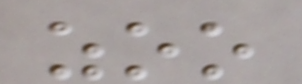zoo
